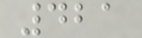421
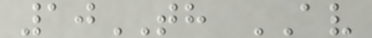10TH AV
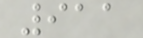911
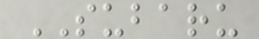SUBARU
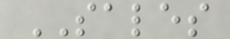SALES
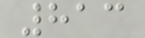813
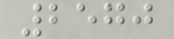2570
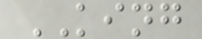KING
